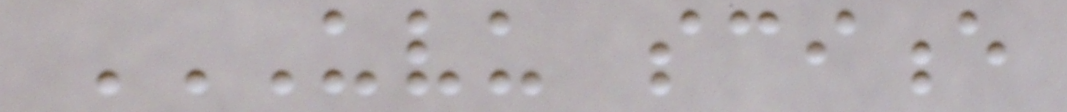UVU SCIENCE
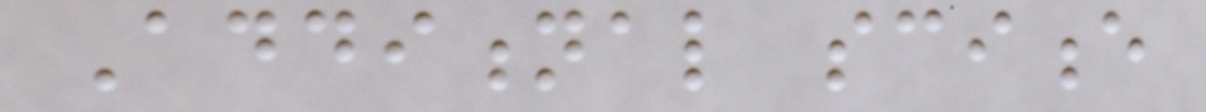Additional science
